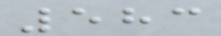583
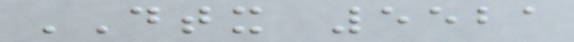DTX 5521
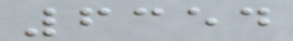6354
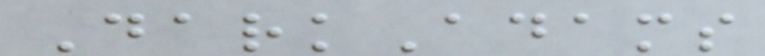DarkAdams
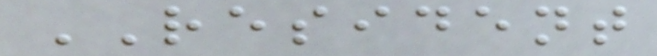RESIDENT
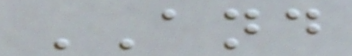AND
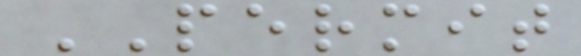PERMIT
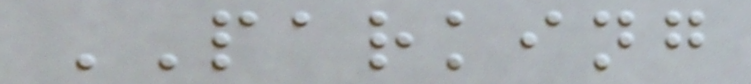PARKING
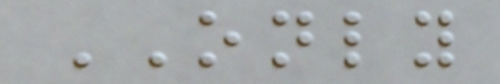ONLY
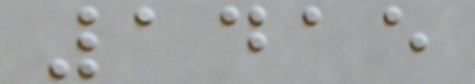1415
